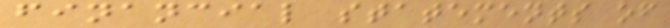financial statements of
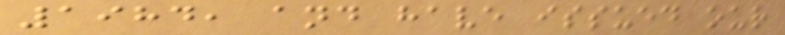1984, and have issued our
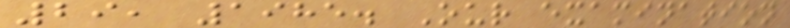29, 1985. Our examination
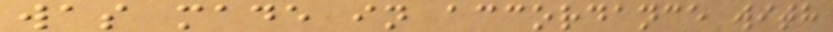was made in accordance with
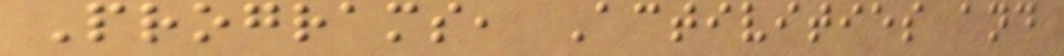Programs, Activities and
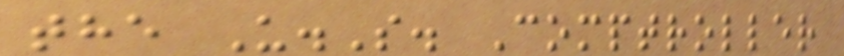the U.S. Comptroller
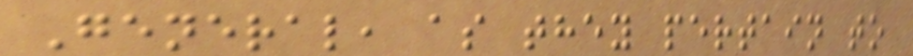General, as they pertain to
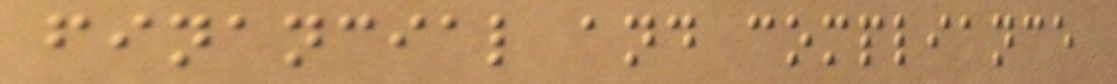financial and compliance
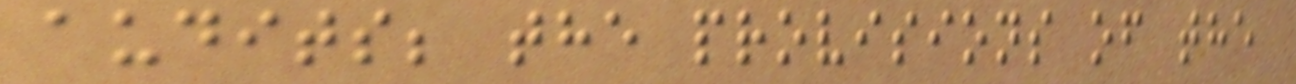audits; the provisions of the
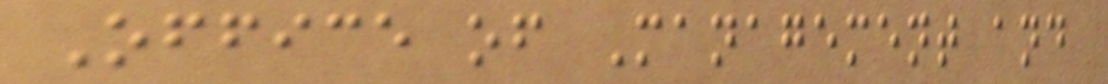Office of Management and
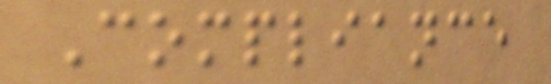Compliance
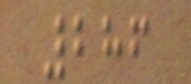286
